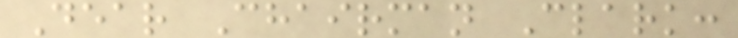Dear Chairman Clark:
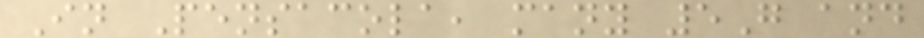In Pensacola, many 5G and
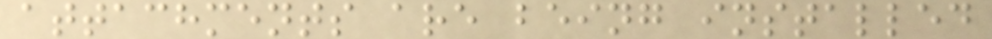attachments are being installed
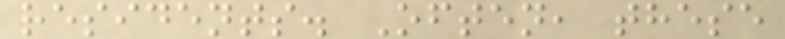residents. Often, these
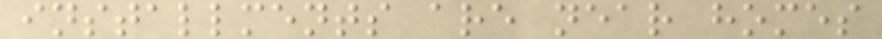installments are near homes
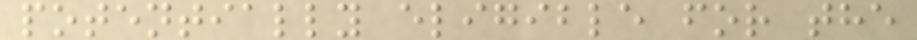potentially eligible for the
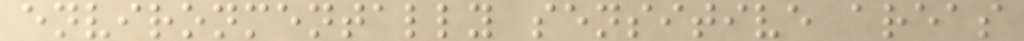environmentally sensitive areas
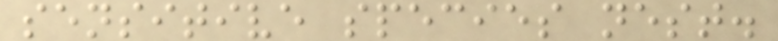sensitive species nest.
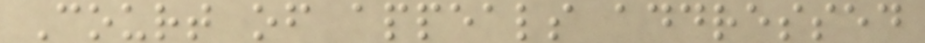Court of appeals addressed
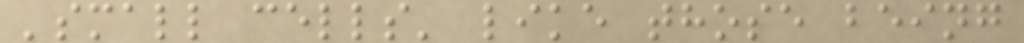'small cells' like those being
